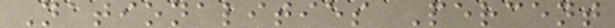Nationalities Percent
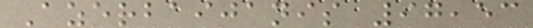Azerbaijanis 97,53
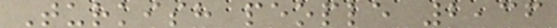Turkish people 2,36
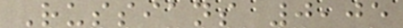Russians 0,05
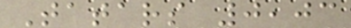Tatars 0,03
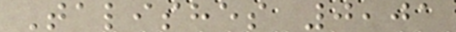Talishes 0,01
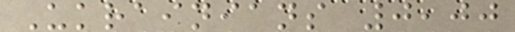Ukrainians 0,00
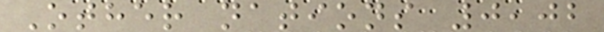Other nations 0,02
